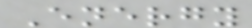Energy
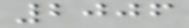2006
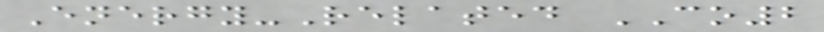Energy-Related CO2
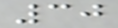30
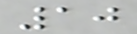10
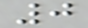0
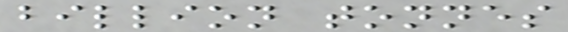billion tonnes
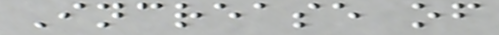Increase of
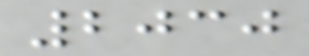2030
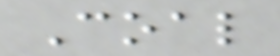Coal
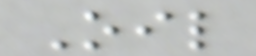Oil
